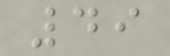49
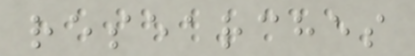researches
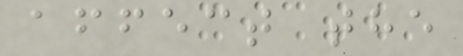affect the
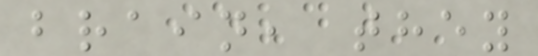brain, they
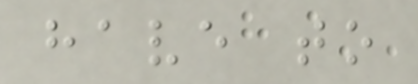have to
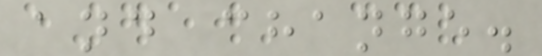and change.
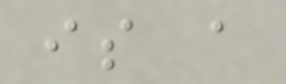is a
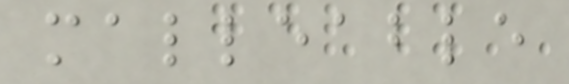malleable
